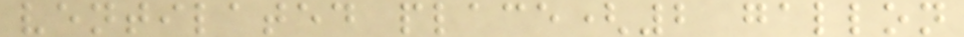ventilated place(2 gallon
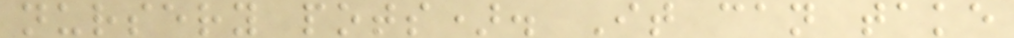nursery pots). It can take
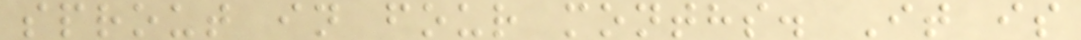sprout in four months. It is
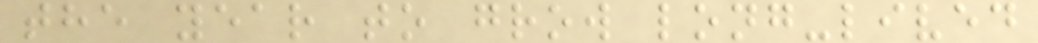the year to grow long-lived
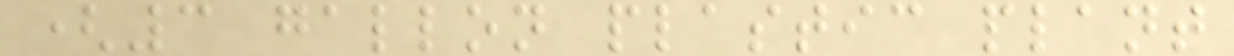(3 gallon plastic plant
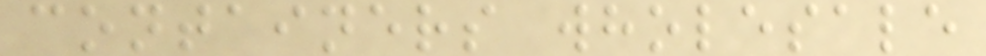containers wholesale
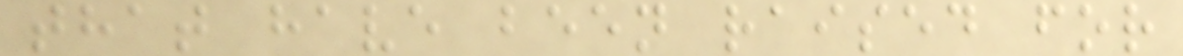that have been raised for
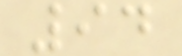94
